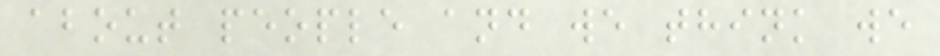about people and we think we
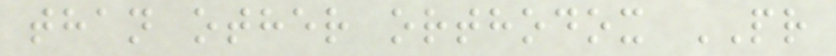than other orthodox PR
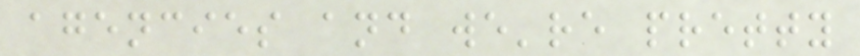agencies and we're pretty
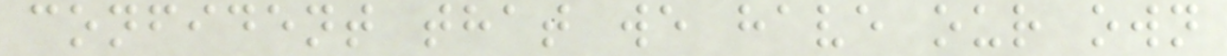confident that we have our own
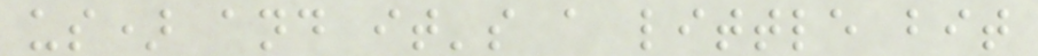us) and it's a little bit
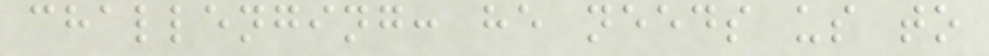challenging: he needs us to
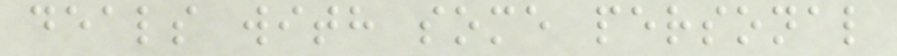deals with some personal
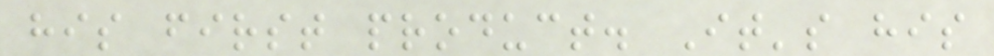his first product. It's his
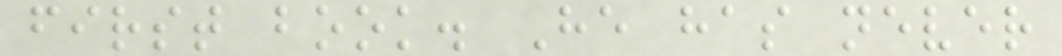first book. He has never
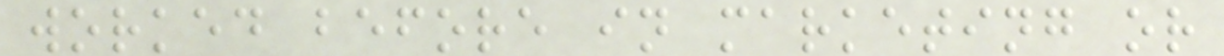worked before in marketing or
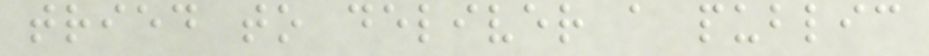tried to deliver a public
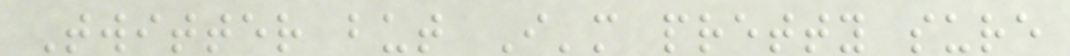Twitter but I'm pretty sure
